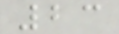23
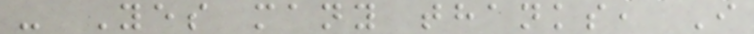- Yes many thanks, I
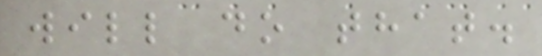will do that.
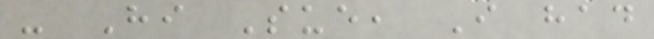- Hi Sue, I had
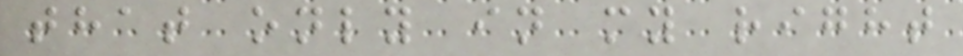that only in my right
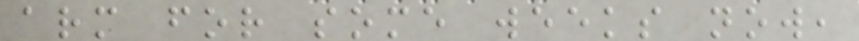arm for some weeks now,
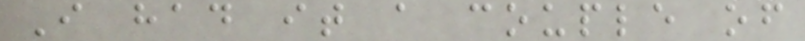I had it a couple of
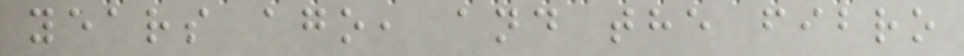years ago, and the fibro
